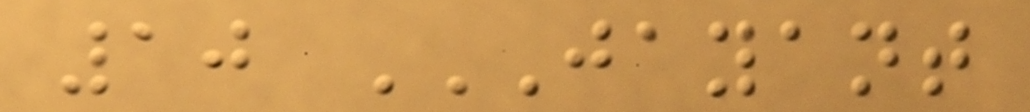10 JAYANT
